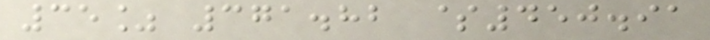35% 371.82 $450.91
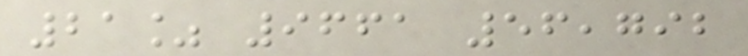21% 9661 56,792
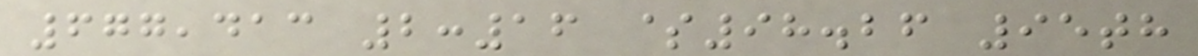677,413 2:16 $98.26 95th
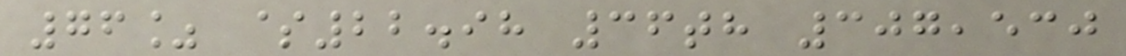76% $22.98 36th 307,530
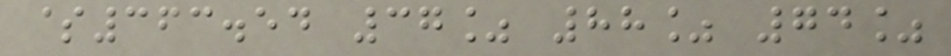$363.54 37% 88% 74%
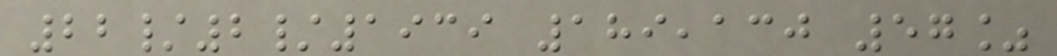22/2/1939 189,130 57%
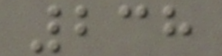238
